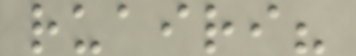ruairi?
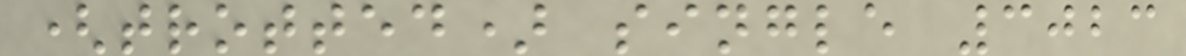(trotted) single 3023
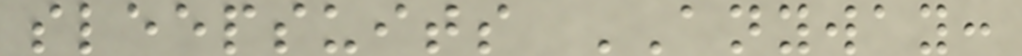sleepsuits ANYWAY:
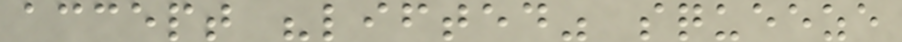accept "lifted" squeeze
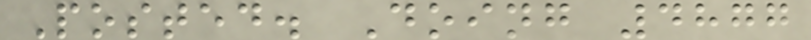Posted. Doing 4877
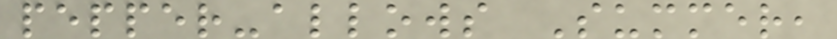pepper-allows Summer,
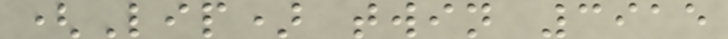(Lip) twin 3915
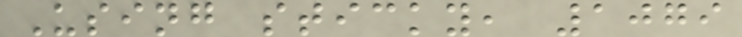Using sticky, 1079
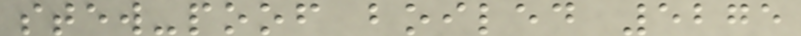stew-poof boiled 5275
